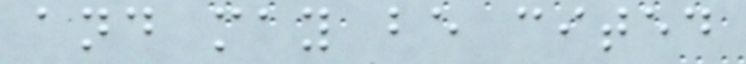and may be cited
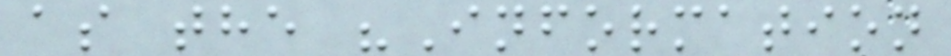as the "Information
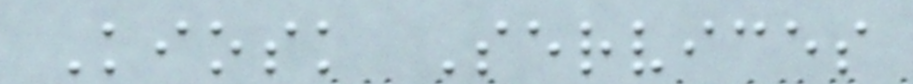Kiosk Services
